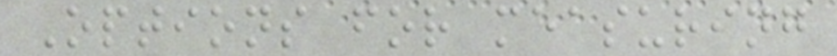Options for measuring
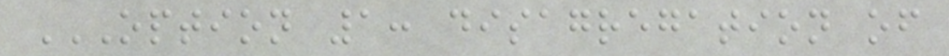OPTION 1: DISAGREGATION OF
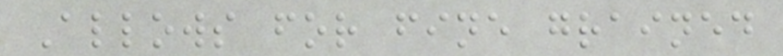Allows for fine grained
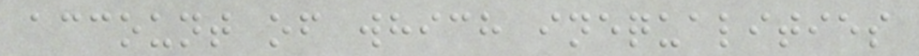account of which inequalities
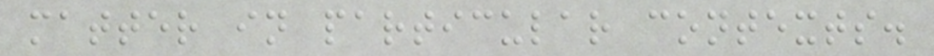matter in particular contexts.
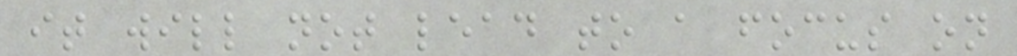it will not lead to a focus on
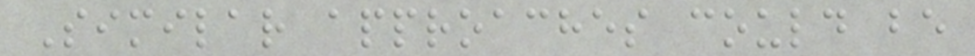Similar approaches could be
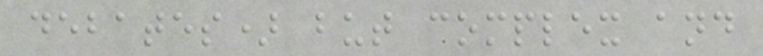debates) but complex and
